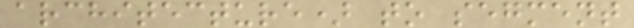architecture) to segment
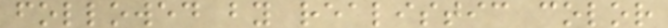followed by realistic color
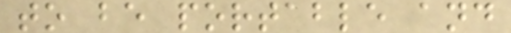to be portable and
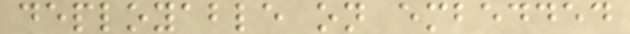deployable on embedded
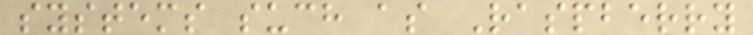systems such as Raspberry
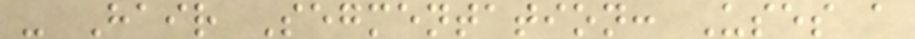- Hair Segmentation: Uses a
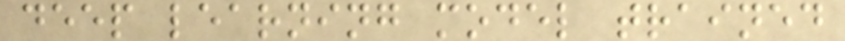deep learning model trained
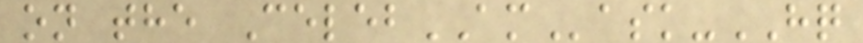on the CelebAMask-HQ
